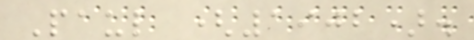Paul (1902).
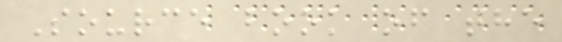Source book of the
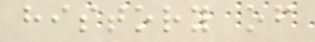history of
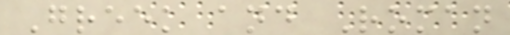Greek and Roman
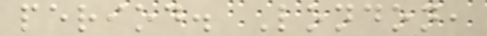period. London,
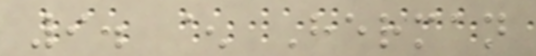9. ^ Herman
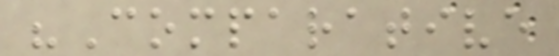"Comparative
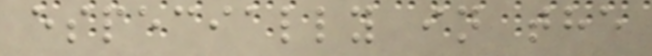especially in the
